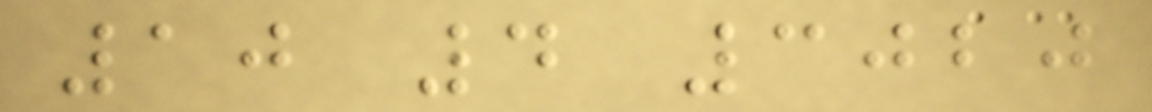10 4 3020
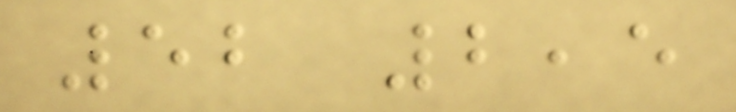52 2,5
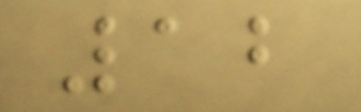12
